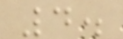4.
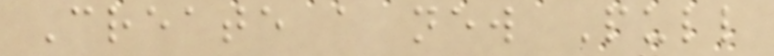Create a new Pull
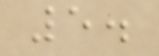5.
